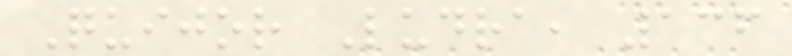Quijor Ludra, 136
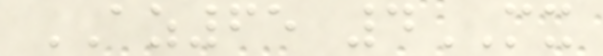AZ65 4MX
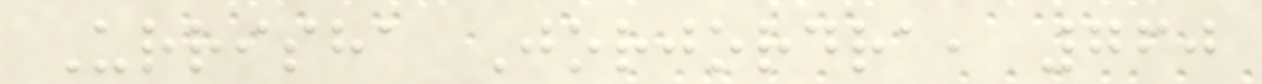Urrisha Jorjordra, 760
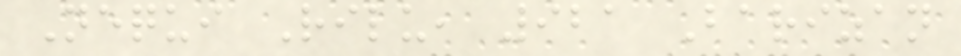Nequi Rilu, 921 Barizan
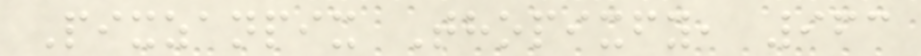Pixzanpix Thopixfy, 963
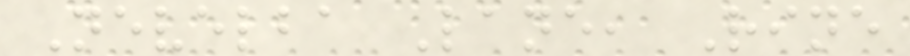Nevelba Lane, Rine
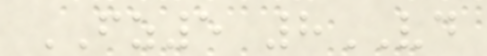FZ5 8VD
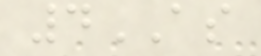4AS
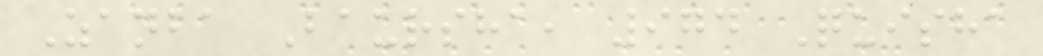Zanba Baursha, 974 Quisha
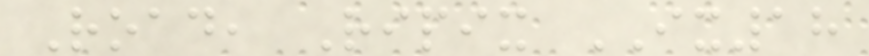Road, Ripix IX18
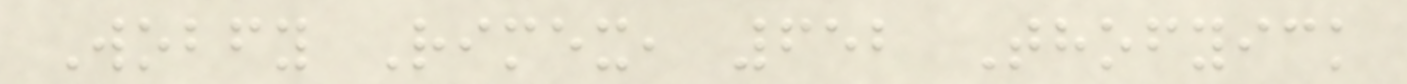Wobfy Rimex, 652 Thofyick
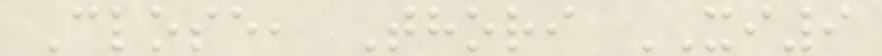Close, Thori XI9
